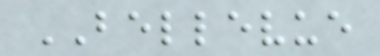BELLEVUE
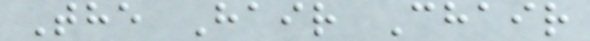The Hair Chair
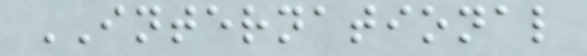INTERNATIONAL
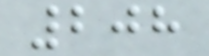208
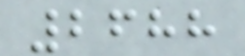2688
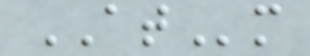ATm
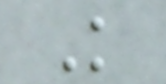K
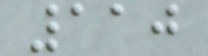110
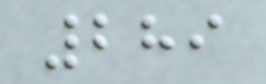289
